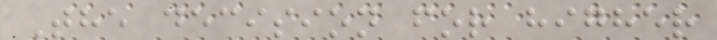The decision for higher
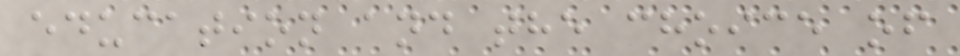education and the choice of
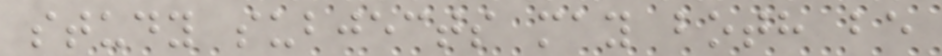study subjects may both be
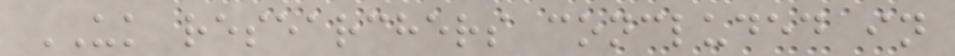UK researchers concluded in
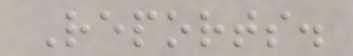Reports.
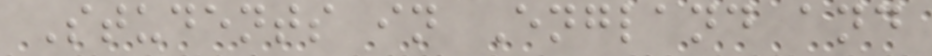Students in England and
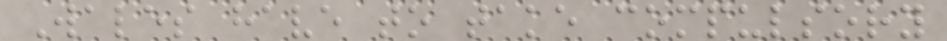Wales have to take compulsory
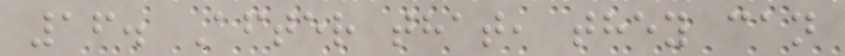16. After that, they can
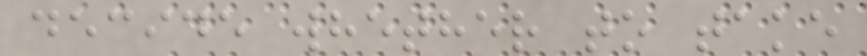decide whether to take
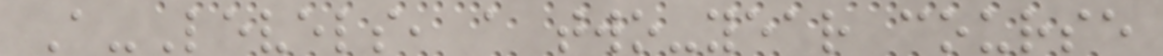A-Levels, a two-year course
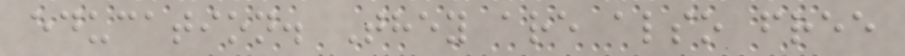education. They are also free
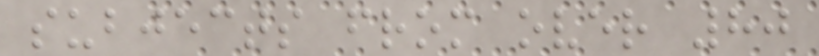subjects from over 80
